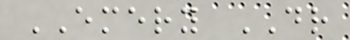EMERY DR
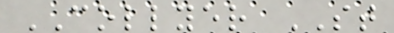COLLYER ST
